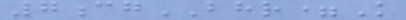7cgBHR=K
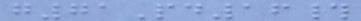g71Pd16#
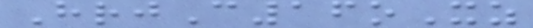HrjC16oXz
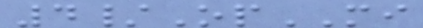4/OpMI
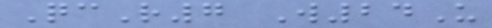QcR7 W24U
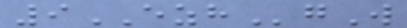9EZHgW
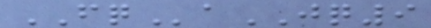FQaJQ9
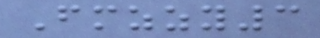Fmzzy3
